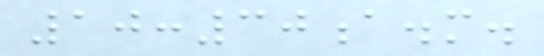10:30a.m.
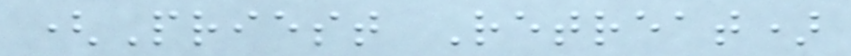(Priest Retreat)
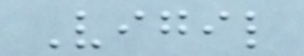Vigil
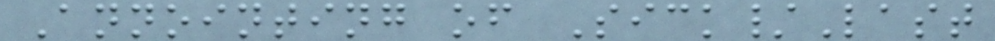Annointing of Sick/Last
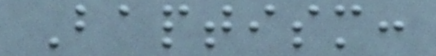Baptism:
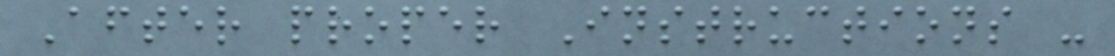After proper Instructions -
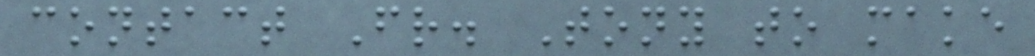contact Fr. Tony to make
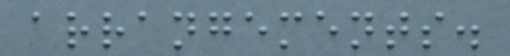arrangements.
